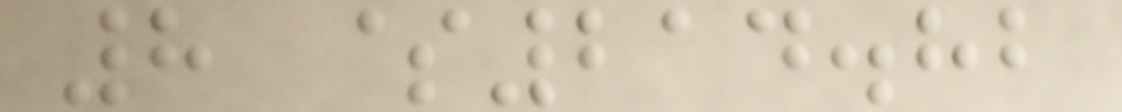8 $214.82
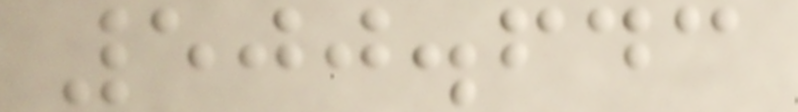500.643
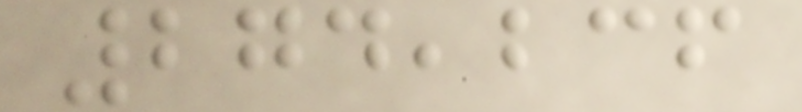274,236
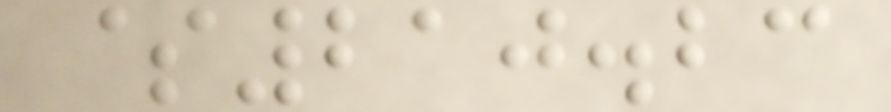$210.23
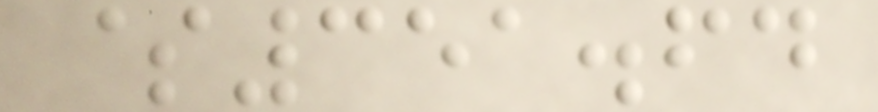$351.64
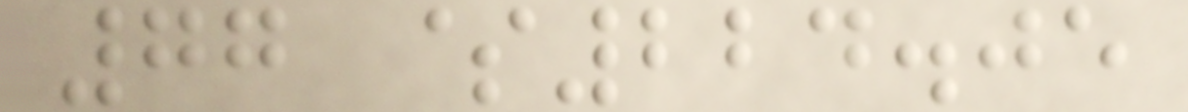77 $224.05
